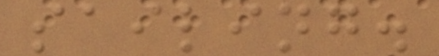sailing.
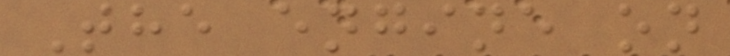The engine on
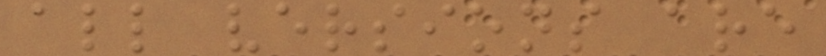all versions are
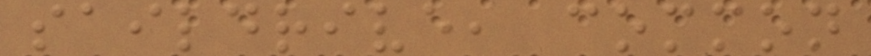saildrive, common
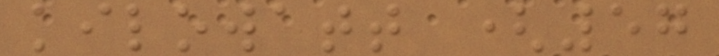kilowatt (57
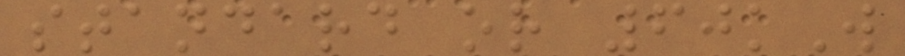standard or 60kW
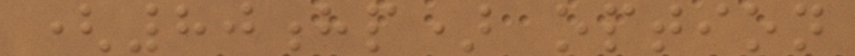(80hp) option
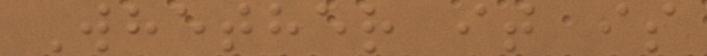Whether it is
